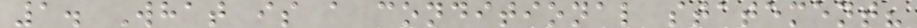1. What is a conditional statement?
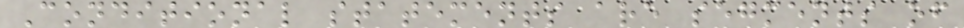Conditional statements are segments of
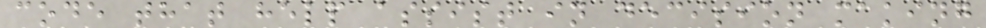code that help assist in decision making
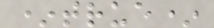*true*
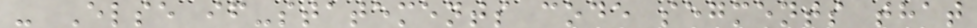- Else if-statements code segments that
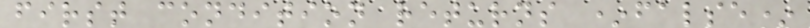first condition returns *false*
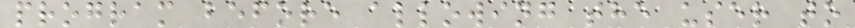program before allowing the user to
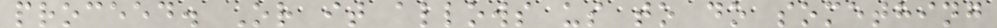proceed. Or it allows us to do something
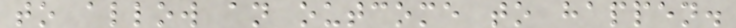to allow an outcome to happen.
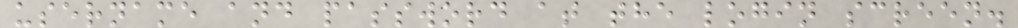username and password at the login screen.
